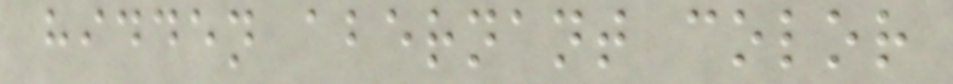hidden abernant color
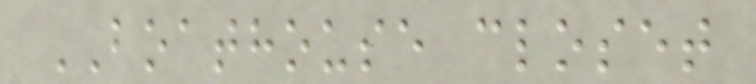BOATHOUSE closet
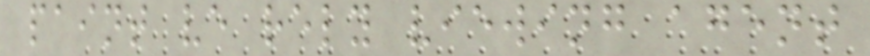paint ve rely viewing agent
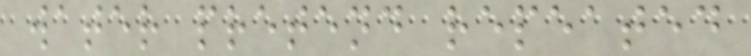water pretend repeated
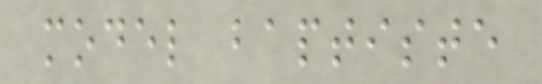model baptiste
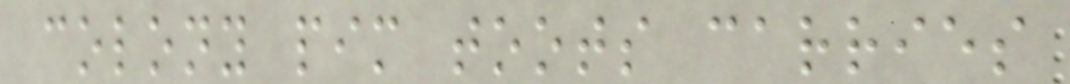colony pim toots carries
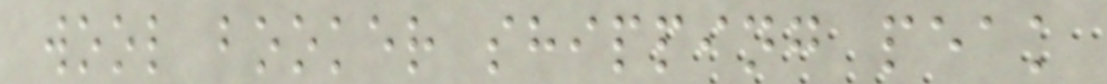wool booker shipping peak
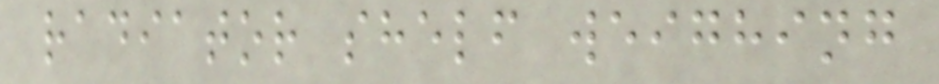radiator shelf weighing
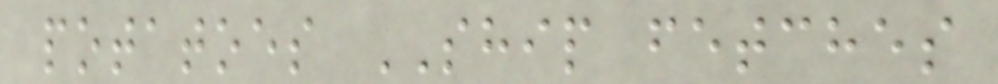potatoes SHIP fetches
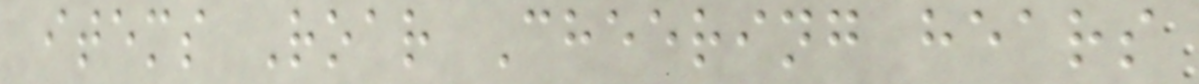items Roar Cheering hears
